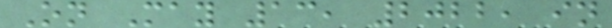On May 13, 2022, in
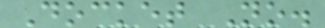Docket No.
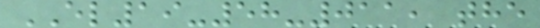EL19-58-011, the
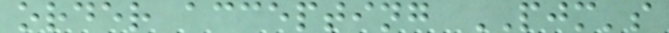order accepting PJM's
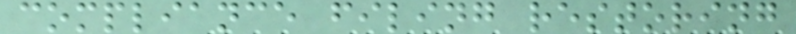compliance filing restoring
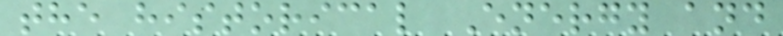the historical Energy and
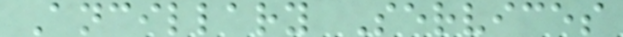Ancillary Services
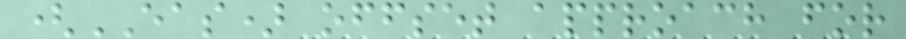(EAS) offset approach for
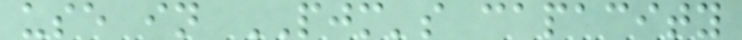use in PJM's capacity
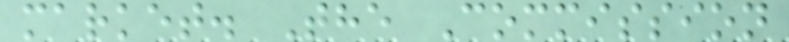market. The Commission
